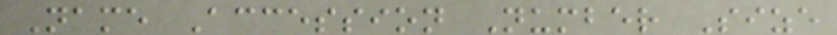Name Accession Number Size
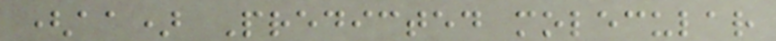(aa) Predicted molecular
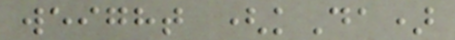weight (kDa)
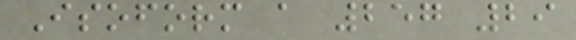Isoform a 257 29
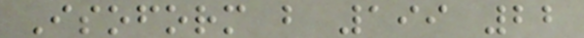Isoform b 199 22
